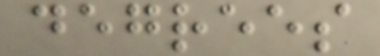degrees
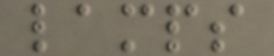lamps
